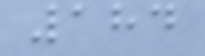184
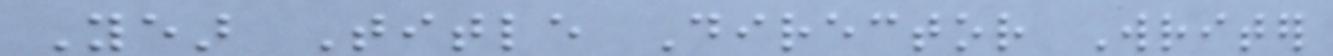Year Title Director Writer
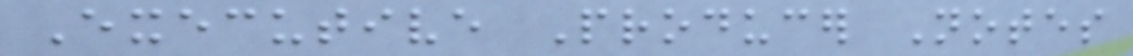Executive Producer Notes
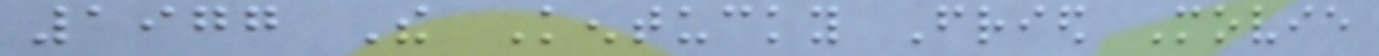1977 The Kentucky Fried Movie
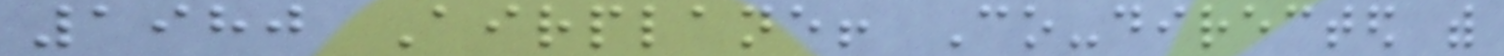1980 Airplane! Co-directed with
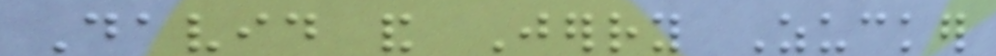David and Jerry Zucker
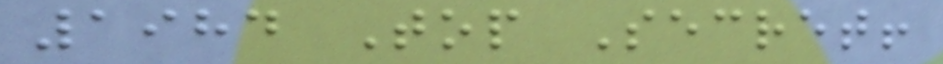1984 Top Secret!
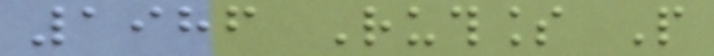1986 Ruthless People
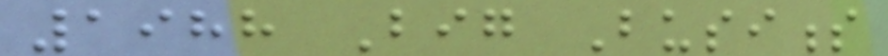1988 Big Business
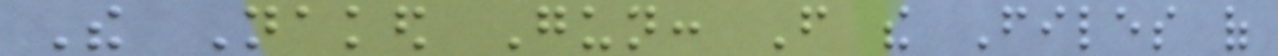The Naked Gun: From the Files of
